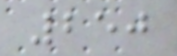250
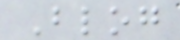Blog
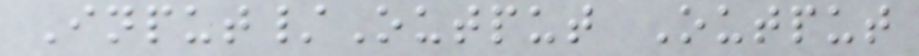Input/Output Output
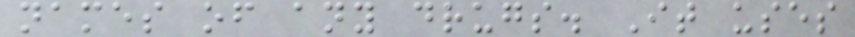names of any drugs. It uses
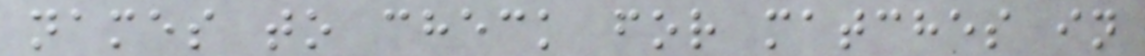names to check for matches in
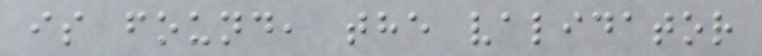is found, the validator
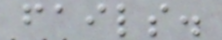fails.
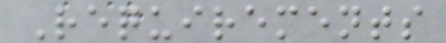Requirements
